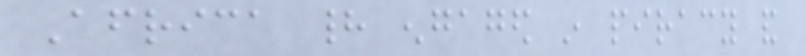Africa had engaged in piracy and
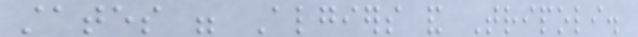states were Algiers and Tripoli.
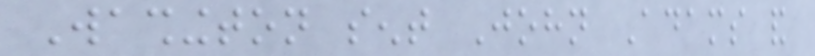Washington sent John Adams and
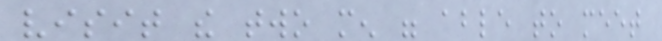visit the two men were able to meet
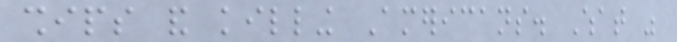ships and killing Americans. What was
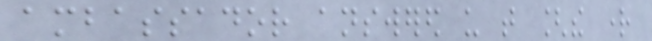ambassador answered us that [the right
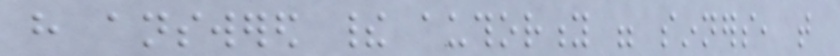have answered their authority were sinners, that
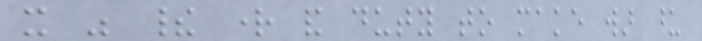it was their right and duty to make war upon
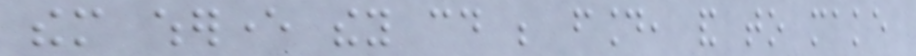them wherever they could be found, and to make
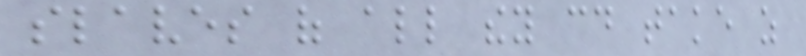slaves of all they could take as
